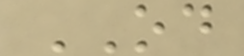OD
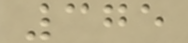375
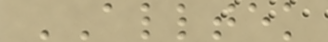ALLTEK
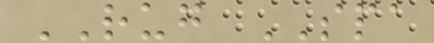RUG SPA
